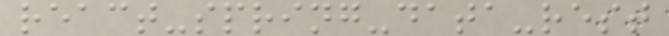react-spring-data-rest
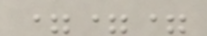===
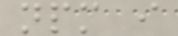npm i
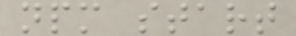npm start
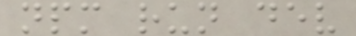npm run dev
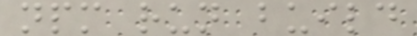npm run build
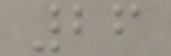26
